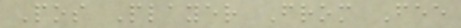Pos Player From Fee
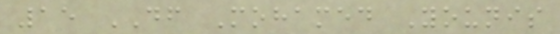15 DF Mohamed Younis
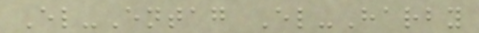El-Entag El-Harby
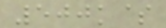500k$
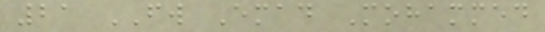21 FW Emad Mohammed
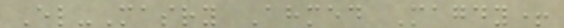El-Masry Ahmed Magdy+
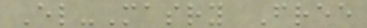El-Masry Free
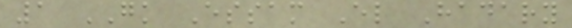1 GK Essam El Hadary
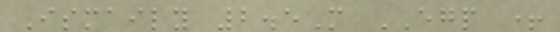Ismaily 2.5M EGP +
